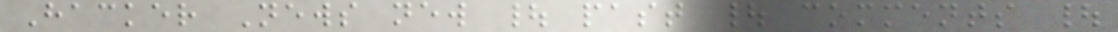Hacker News new | past | comments |
